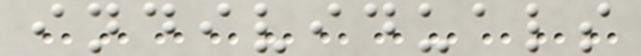individuals
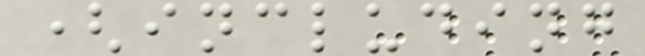(including
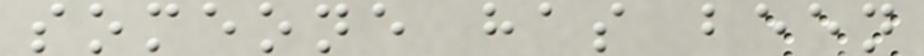someone has been
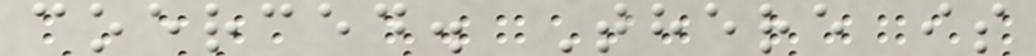coerced. There is
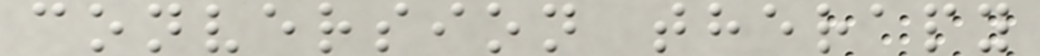conversion therapy
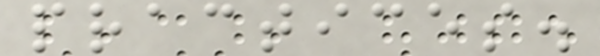practices.
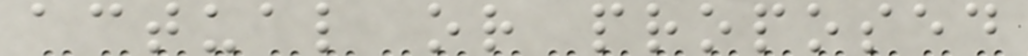actual or proposed
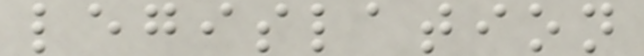legislation
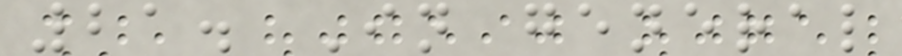21. In general
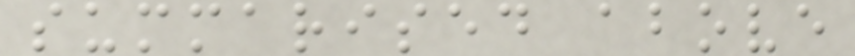summarised above
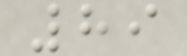89
